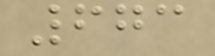673
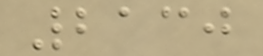2130
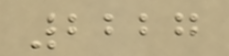2227
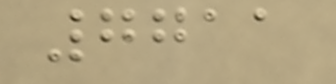7711
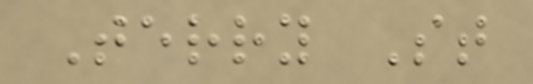Terry St
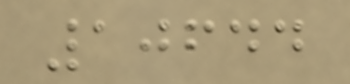10644
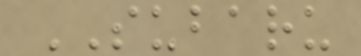SUBARU
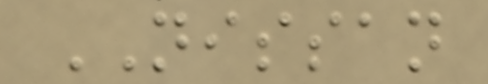NISSAN
